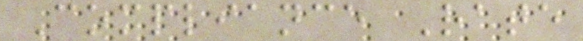Compliance Rate
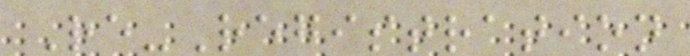Re-Registration
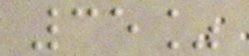35%
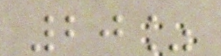20%
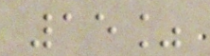15%
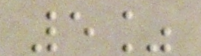5%
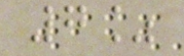7%
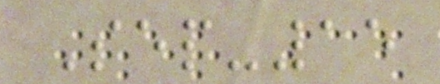Sep-15
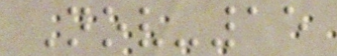Nov-15
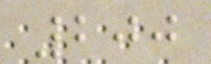200
